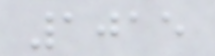1015
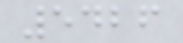5426
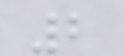2
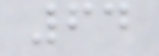64
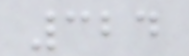324
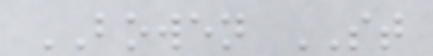BOWEN ST
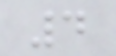4
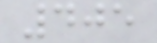405
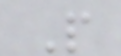P
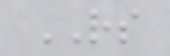RS
